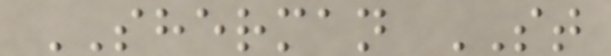SHERMAN ST
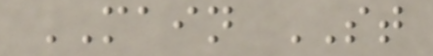MAIN ST
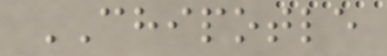CHIPOTLE
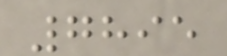7895
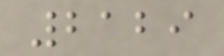2129
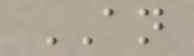AN
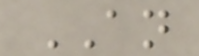AN
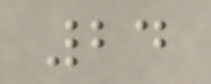24
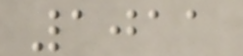1011
